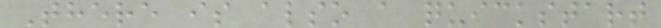There is also a quickstart
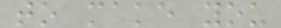to make you
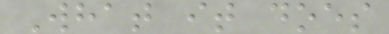What it does
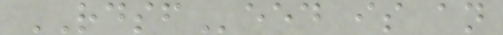RDSFeed is an
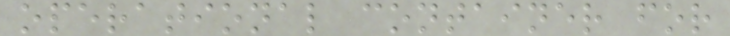operational container for
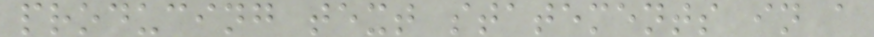producing text statements in a
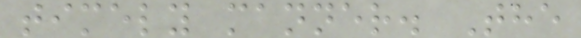timely manner. The
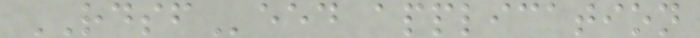RDSFeed application
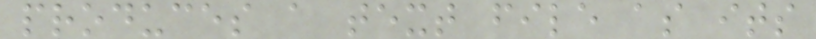produces a text file as its
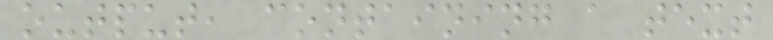output, containing a text
